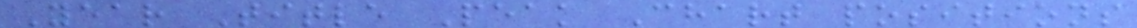Year Title Peak Chart positions
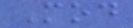Mod
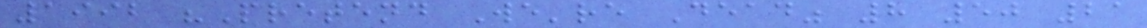1992 "Pretend We're Dead" 8 50 21
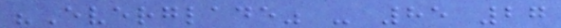"Everglade" - 85 27
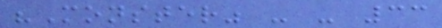"Monster" - - 33
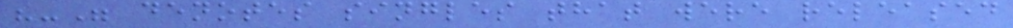"-" denotes singles that were released
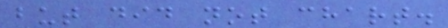but did not chart.
